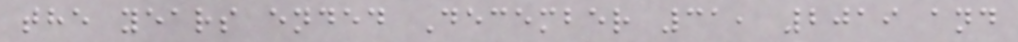the years ended December 31, 2019 and
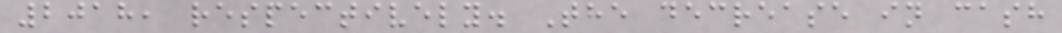2018, respectively. The decrease in cash
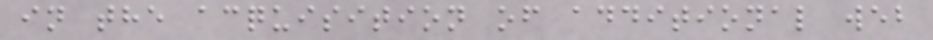in the acquisition of additional web
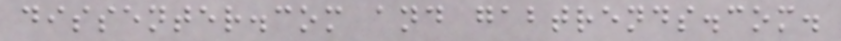dissenter.com and gabtrends.com.
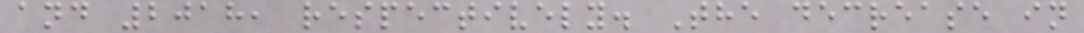and 2018, respectively. The decrease in
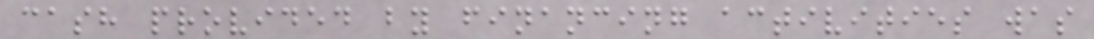cash provided by financing activities was
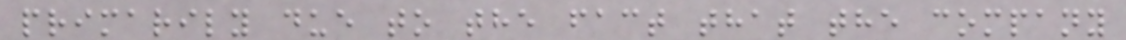primarily due to the fact that the company
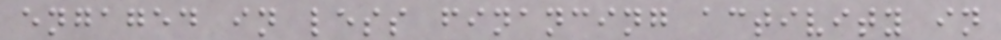engaged in less financing activity in
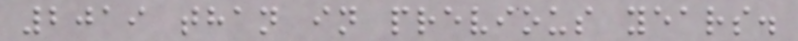2019 than in previous years.
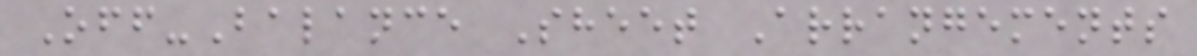Off-Balance Sheet Arrangements
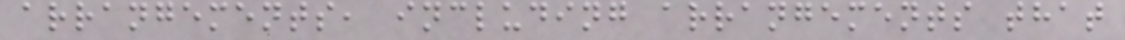arrangements, including arrangements that
